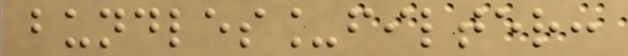bundles_filter:
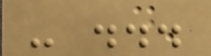- ...
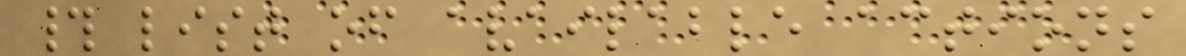# list of available actions
